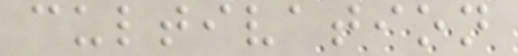cultivation
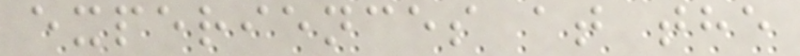experiences at the
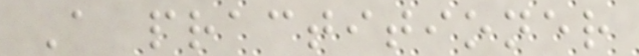A practitioner
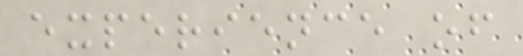experience of
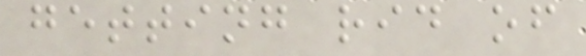getting rid of
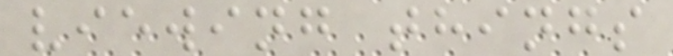viewing things
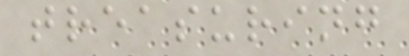treasuring
